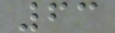63
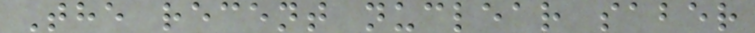The recent nuclear saber
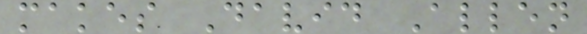makes David Allen
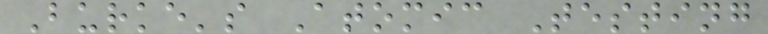Burke's Atomic Testing
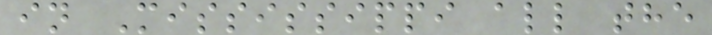in Mississippi all the
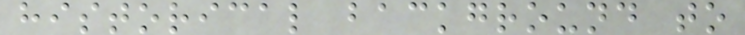historical background to
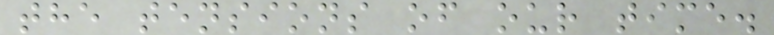the tensions of our time.
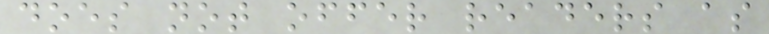does not offer readers as
